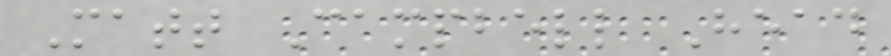Matt Campbell Head
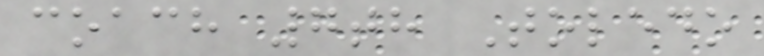coach 7th Toledo
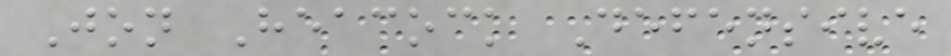Jon Heacock Defensive
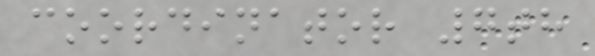coordinator 7th
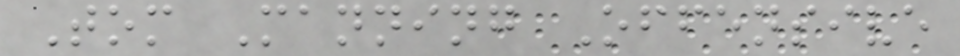Tom Manning Offensive
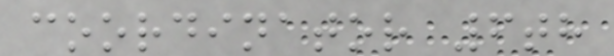coordinator 6th
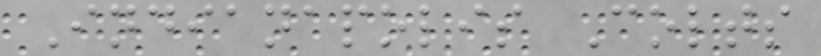Indianapolis Colts
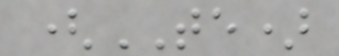(TE)
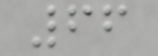66
